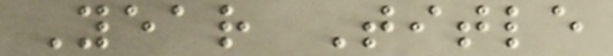Year Title
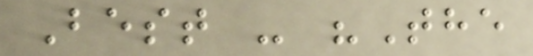Best - "The
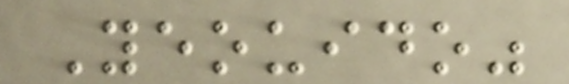Yeouido"
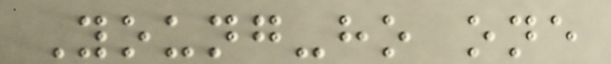Young-ho one
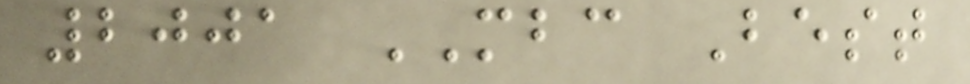2001 MBC Best
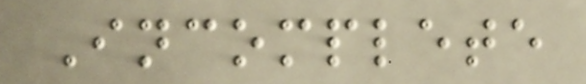Incomplete
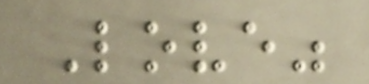Love"
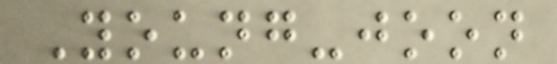Young-joon
